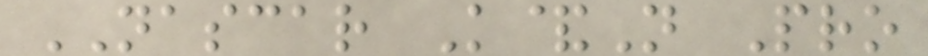NASCAR K&N Pro
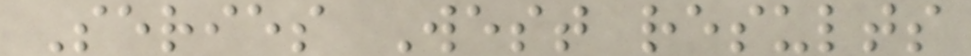Series West results
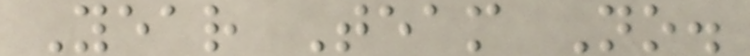Year Team No.
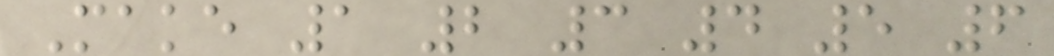Make 1 2 3 4 5 6
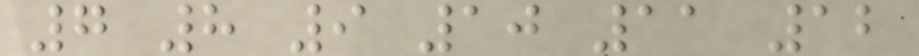7 8 9 10 11 12
